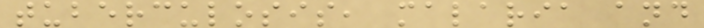tuberculosis, malaria and
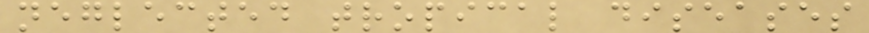neglected tropical diseases
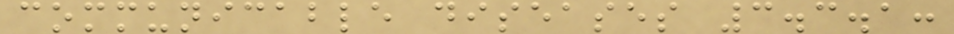communicable diseases 3.3.1:
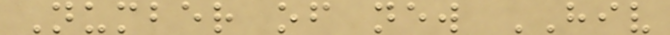Number of new HIV
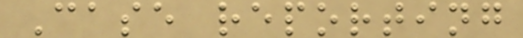Case reporting
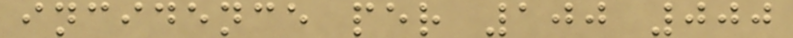incidence per 100 000
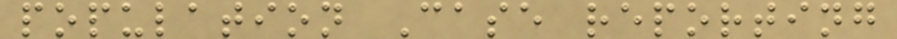population Case reporting
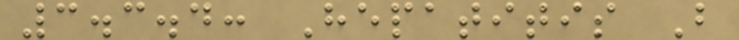3.3.4: Hepatitis B
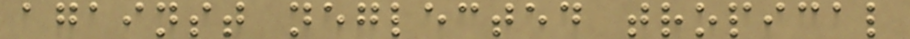against neglected tropical
